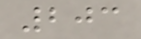203
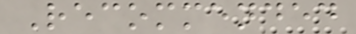Recommended
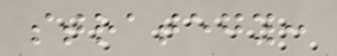strategy:
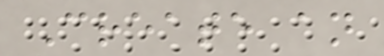Create an
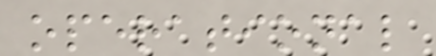operational
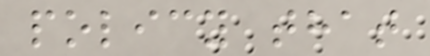policy that
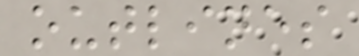outlines
